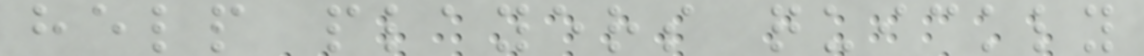help players quickly
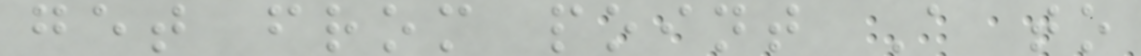get from point A to
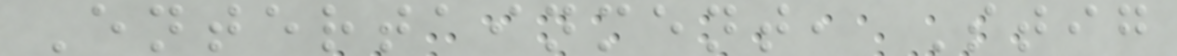Entertainment, Stig
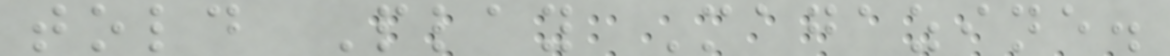told Play Magazine.
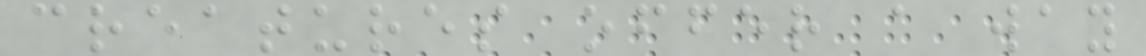creatures offer a way
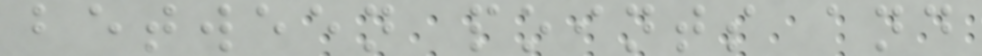between points and
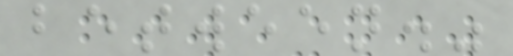between."
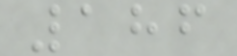186
